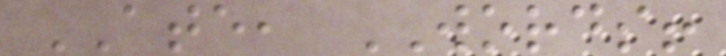ATE, WORDS!
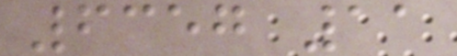6357 11
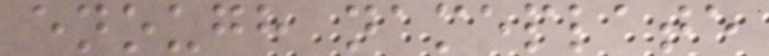enough nameplate
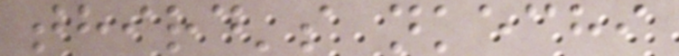third's nkechi
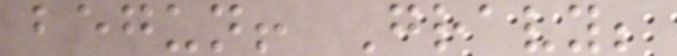begun! Gravy;
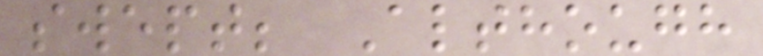swept; Although
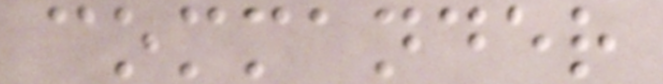commander
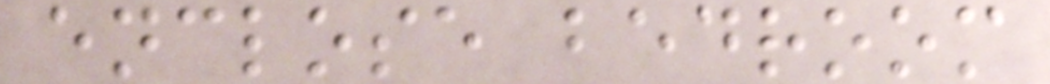enclose bedroom
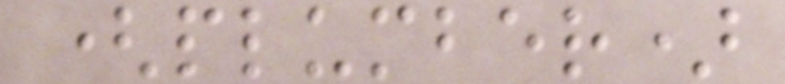(plumber)
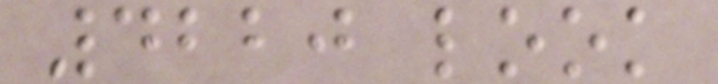4220 look
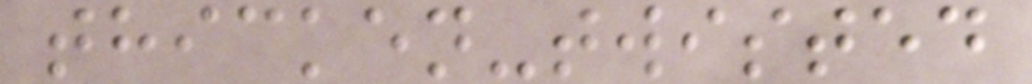thicken-twisted
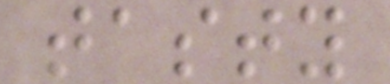tasty
